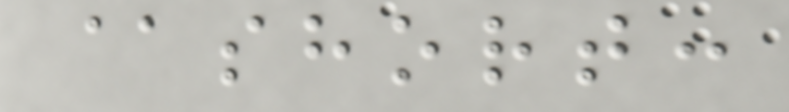@short:
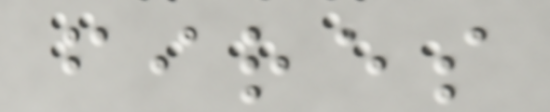fires
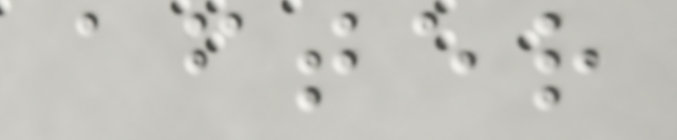after
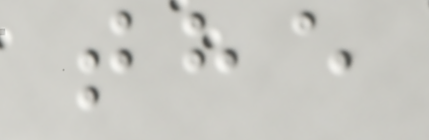the
